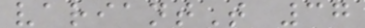variantT 37
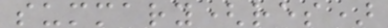summary(res)
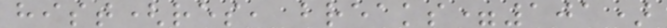hist(res, breaks=101)
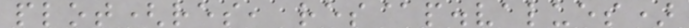plot(res, res@p.values)
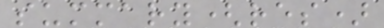summary(res)
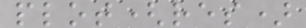plot(res)
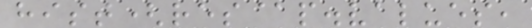hist(res@p.values,
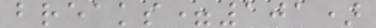breaks=101)
